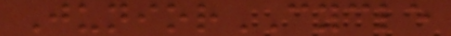JuniorCYCLE
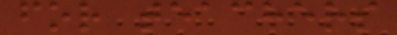for teachers
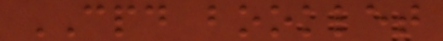CPD booklet
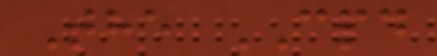The CPD
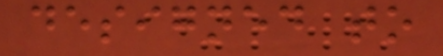designed to
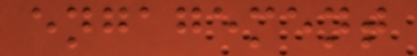engagement
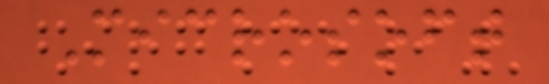Microsoft
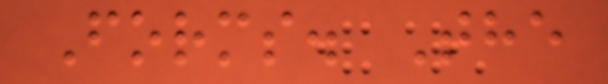Forms. The
